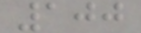100
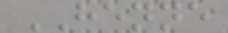HENNE
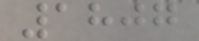1807
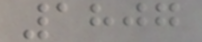1807
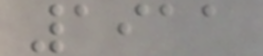1911
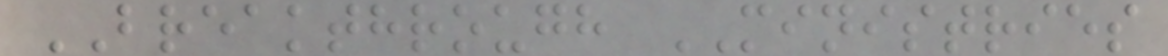BREAKTHROUGH MINISTRIES
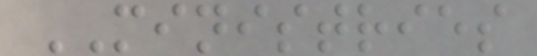MINISTRIES
